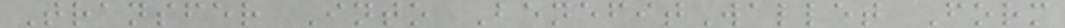Transfer Into BenefitWallet Form
